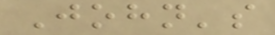John's
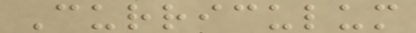Curriculum
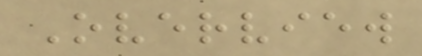Overview
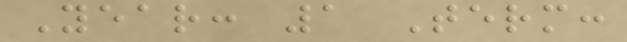Year: 1 Term:
